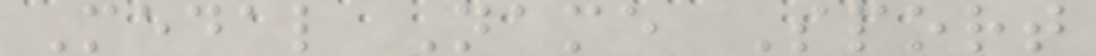Medal Name Sport
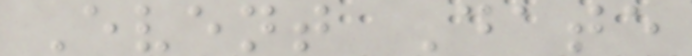Event Date
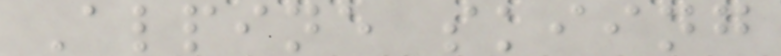Alpine skiing
